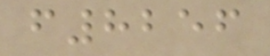f8256
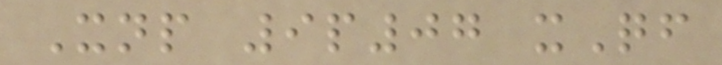Xnp 9p07 xQf
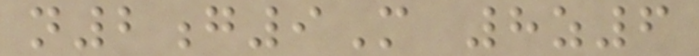n2g9M 8z6
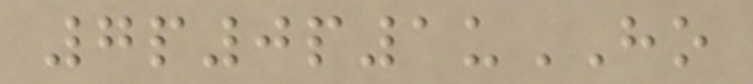7p0p1uHO
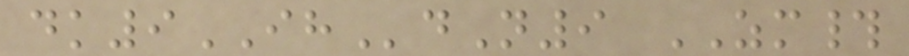dk9IHdN9 ZM#
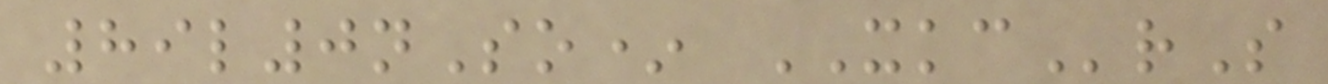89l0nSo* XKCrS
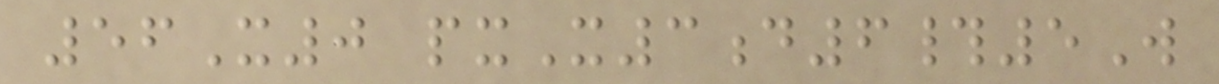56X0 pxX3d6#5W
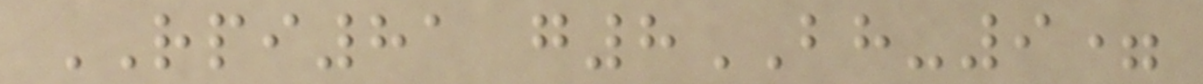RPI81 g8BH-9=
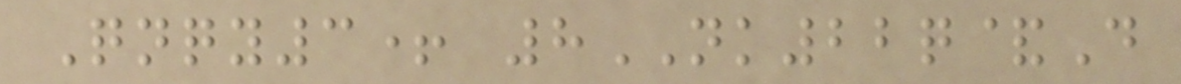Qnqy3+ 8NK22q&D
